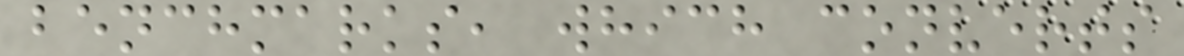benchmarks, which converts
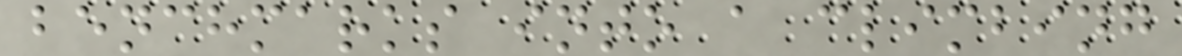benchmarks into a climbing
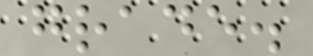grade.
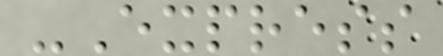-Express
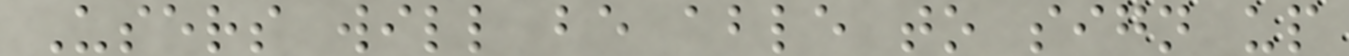Users will be able to sign up
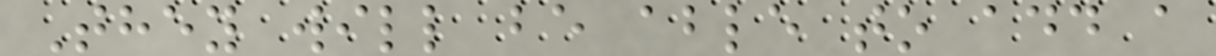They will be able to add a
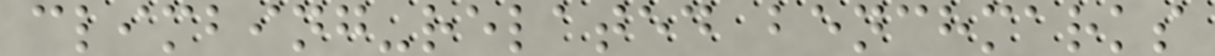climbing-related benchmarks
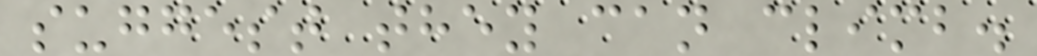suggest they can climb.
